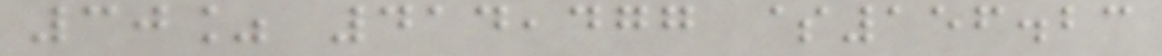30% 414,477 $156.23
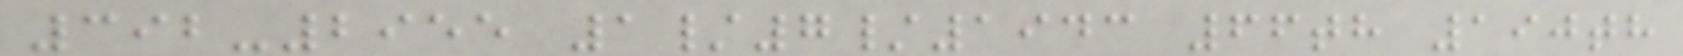392-2955 1/7/1943 66th 190th
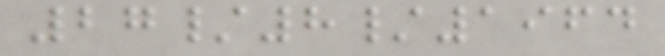27/8/1964
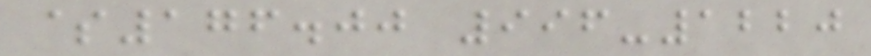$176.00 996-1220
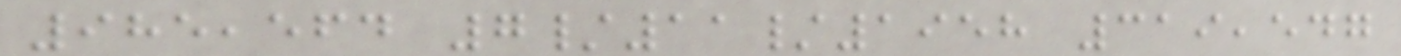985,564 7/11/1958 319,547
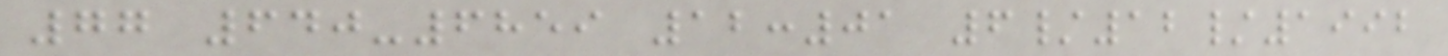77 640-6859 12:01 6/12/1992
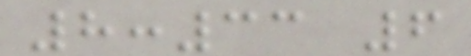8:33 6
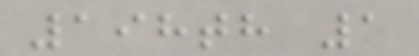198th 1
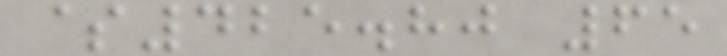$425.80 65
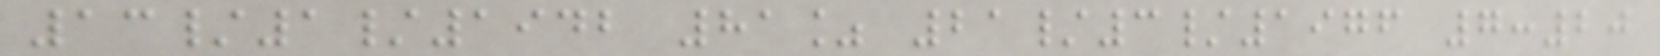13/1/1942 81% 21/3/1976 7:20
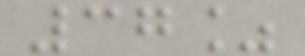37%
